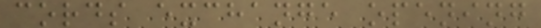cords exchange opening
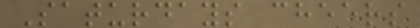Saturdays cheers
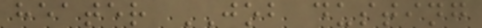heater JOB dusting
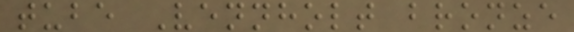tube Vennholt bronze
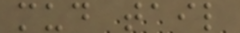mud tail
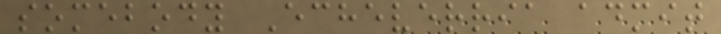somebody Echeverria admit
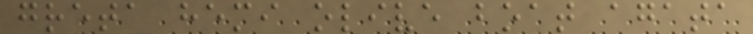greta hemi olive boat agata
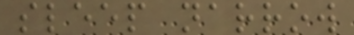sleep narrow
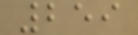259
